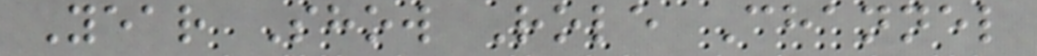Year Show Role Channel
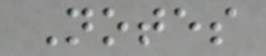Notes
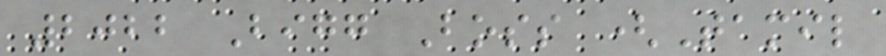2022 Bigg Boss (Tamil
